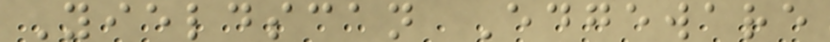Yieldscan Edgeware
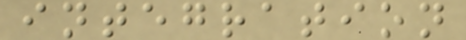integration
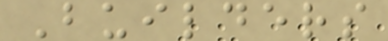Builders
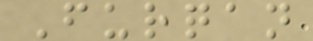Furqan
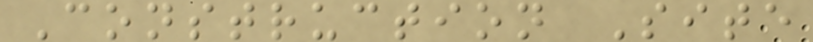Construction Site
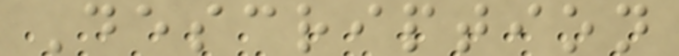Description
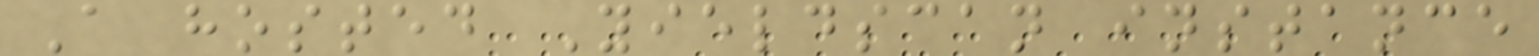A hosted Yieldscan instance
